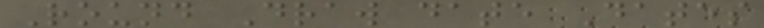Round Draw date Dates
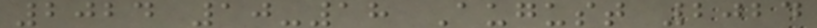2024 10-18 August 2024
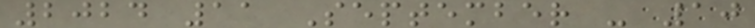2024 11 September - 10
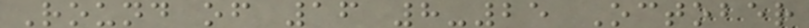Round of 16 8-25 October
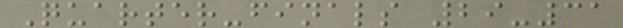Quarter-finals 29-31
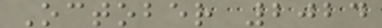October 2024
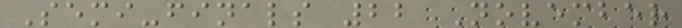Semi-finals 22 November
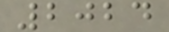2024
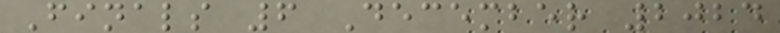Finals 6 December 2024
